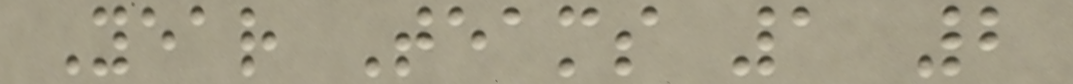Year Teams 1 2
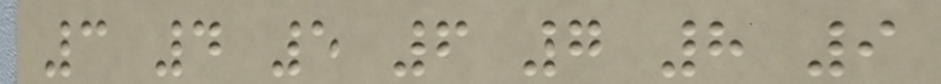3 4 5 6 7 8 9
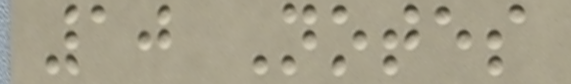10 Notes
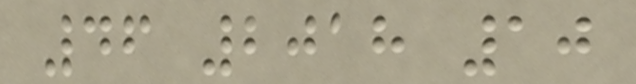46 2018 10
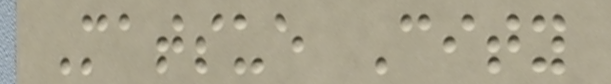Matsue City
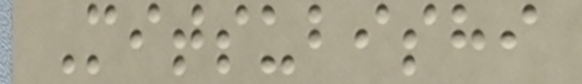Mitsubishi
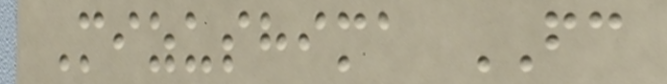Mizushima FC
